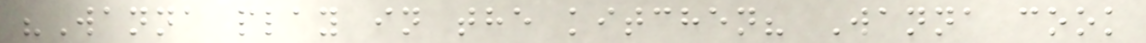"Wanna play in the kitchen? Wanna cook
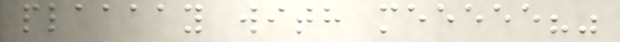plaaaay with meeeee?"
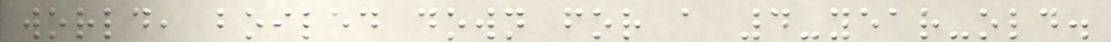world, boiled down for a 4-year-old.
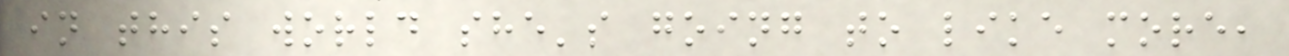in this world she's going to like more,
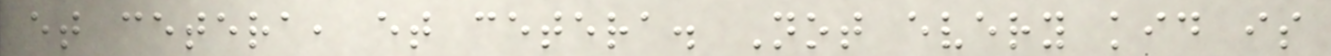et cetera, et cetera. Not every kid is
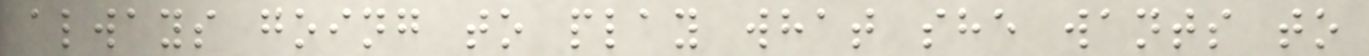always going to play what she wants to
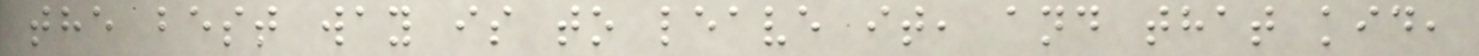the best way is to leave it, and that kid,
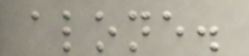alone.
